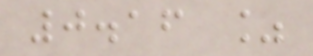0.16 %
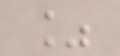%
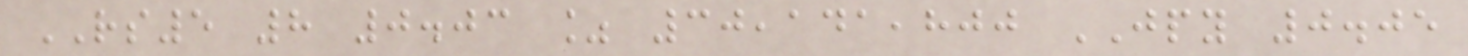RS5 8 0.03 % 30,141,800 JPY 0.05
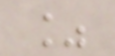%
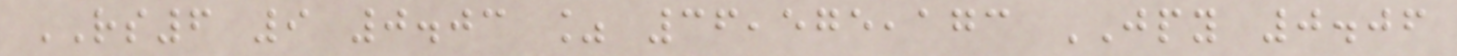RS6 9 0.03 % 36,575,173 JPY 0.06
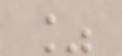%
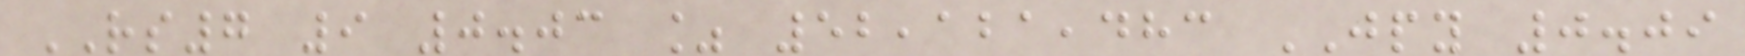RS7 9 0.03 % 52,121,483 JPY 0.09
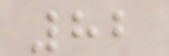82
